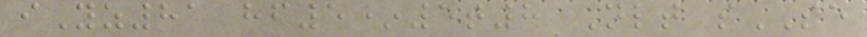iYz81 hf5*5t8 Nlt sSE
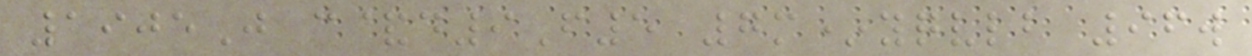1905J c&d9F5 7m*yqvlb 96w
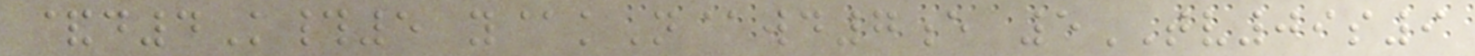&d4K#5 y@kN@wd7e 5TV09s9
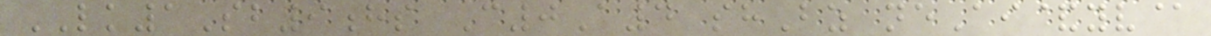LK1Sb9hs C0A4 shBz neAi&yv@
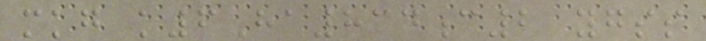mkg k6Ha834c2 ygss
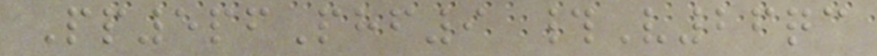Pp5pfPhf9 #V26qc
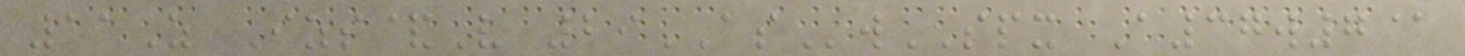11Z Izs&V 29ASwSPX A37w7@
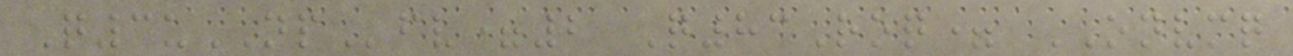Q3uNPfv=2 Q83Roq= ONVMQ
